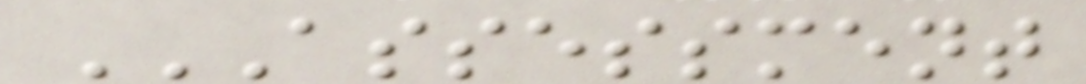ASSESSMENT
